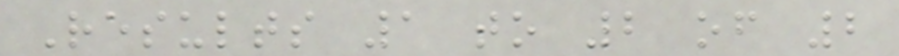Results 1 to 2 of 2
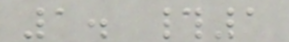1. #1
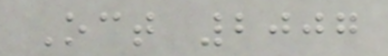Oct 2007
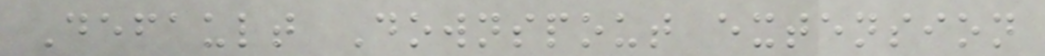Default Downspout extension
